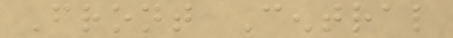Front Central
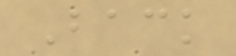Back
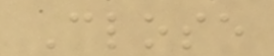Close
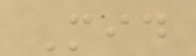Mid
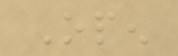Open
